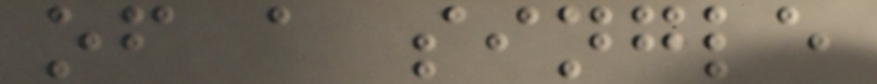of a single
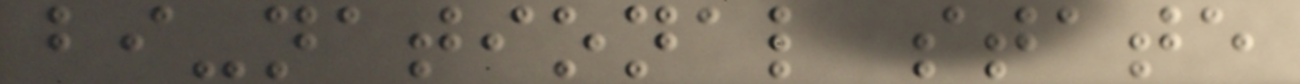bi-national state
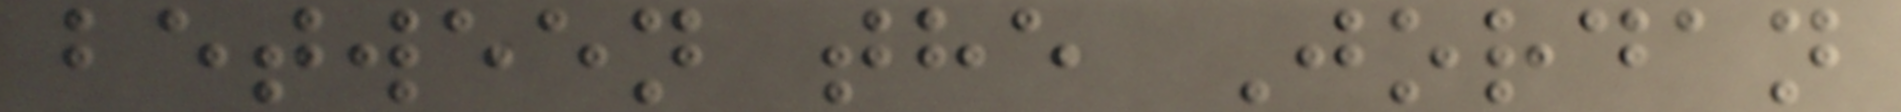between the Jordan
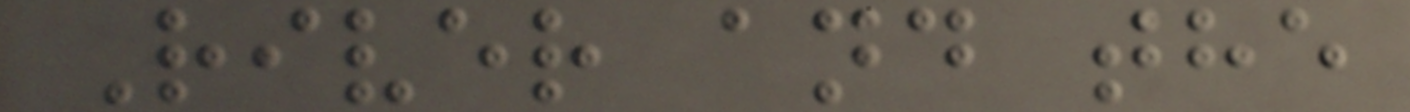River and the
